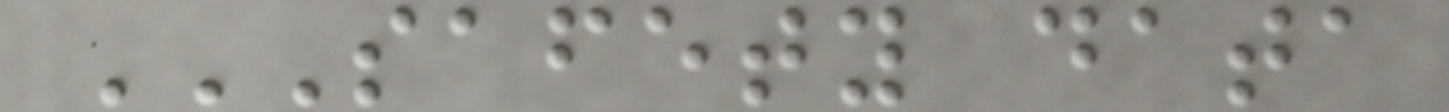SAFETY DATA
